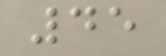45
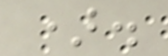).
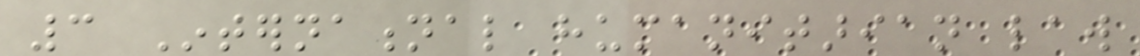3 International humanitarian law
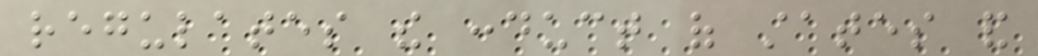regulates the conduct of states and
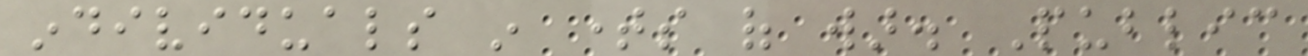individuals in times of war. Public
